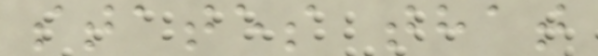states that
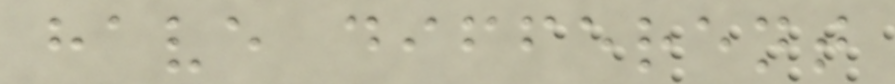have different
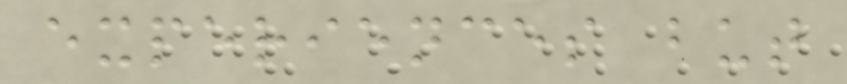experiences but
